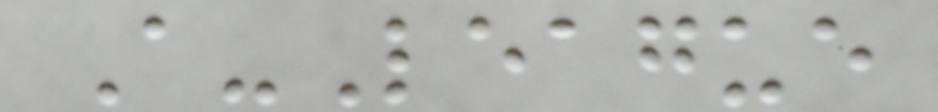A-League
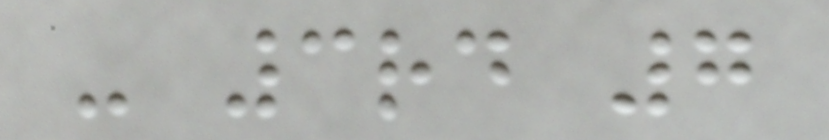- 3rd 7
